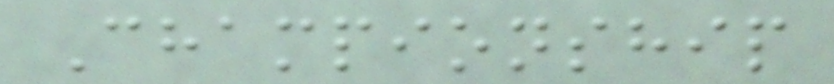Championship
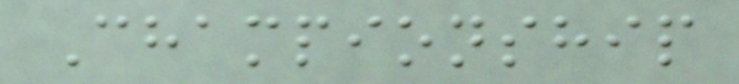Championship
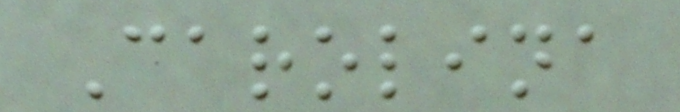Carolina
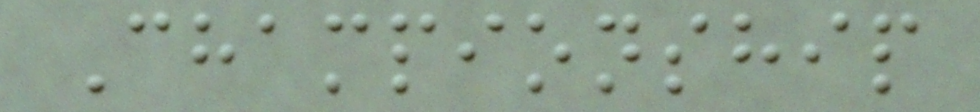Championship
